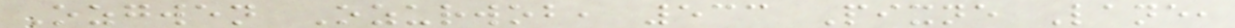Ozgwen Ozurwob, 533 Pixne Lane,
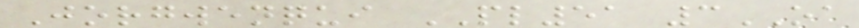Jorgwenqui PL51 3OA
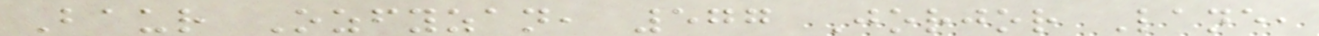Baur Ozfyzan, 577 Jorjor Lane,
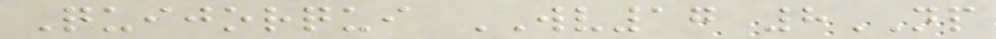Quijorqui WV17 8NP
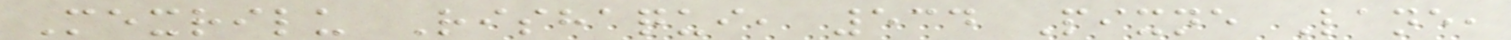Mexrilu Rishaqui, 534 Pixne Lane,
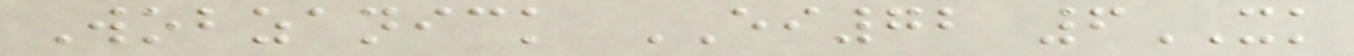Wobzanick EI72 6XK
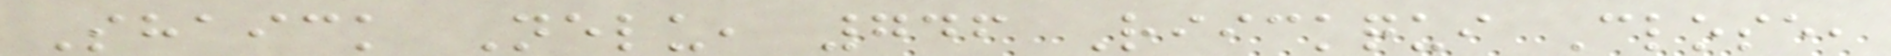Shaick Nelu, 746 Riickqui Close,
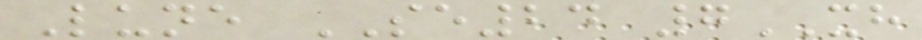Lune SE24 7XH
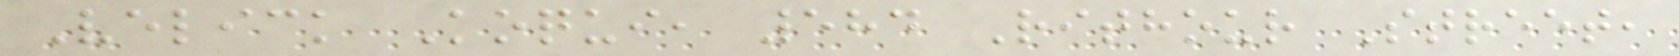Velick Koqui, 584 Rithour Street,
